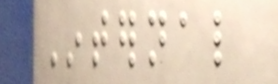Internal
